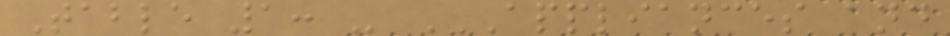Table 1: - APPLIANCES AND
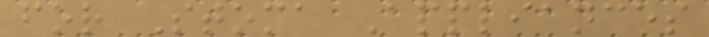for Stoma Appliances
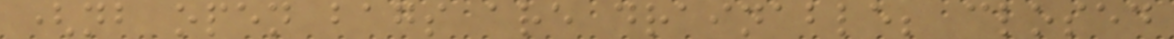(nb open bags are drainable; closed
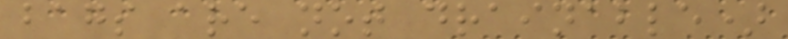bags are not drainable)
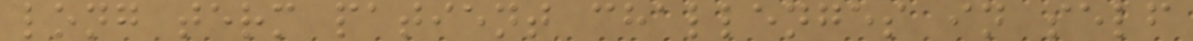long term patient challenges in self
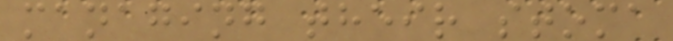managing their stoma
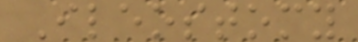Ileostomy
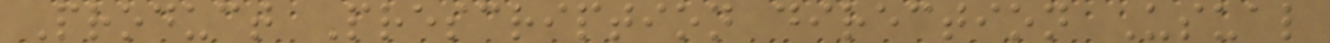Product Prescription direction Usual
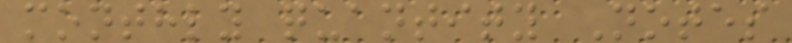monthly quantity Notes
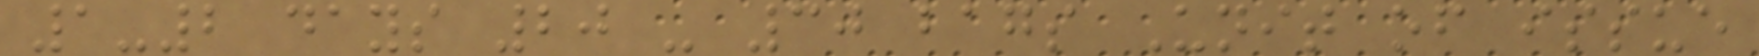1-2 days 20 - 30 bags Unit of issue
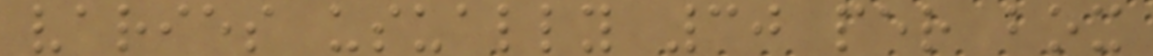varies usually 30 per box
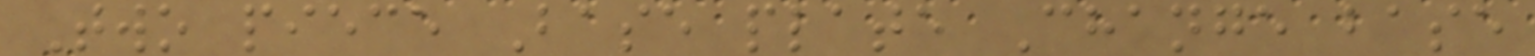Two piece Base plate Change base
